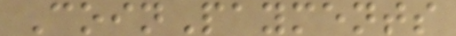CoinPayments
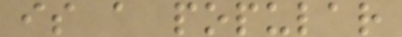is a popular
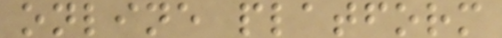online platform
